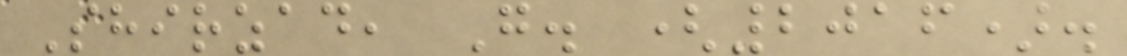Shirzad, G. (2016).
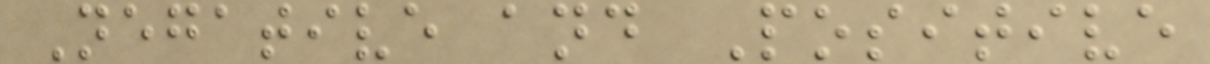Negative and Positive
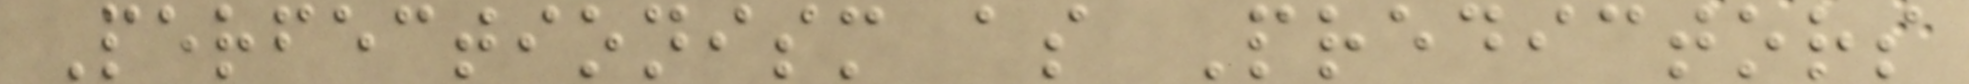Perfectionism as Predictors
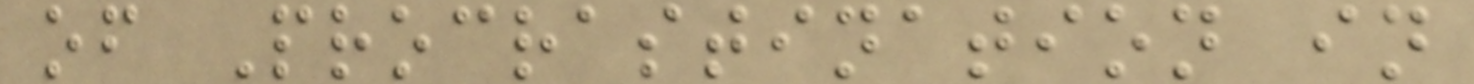of Procrastination in
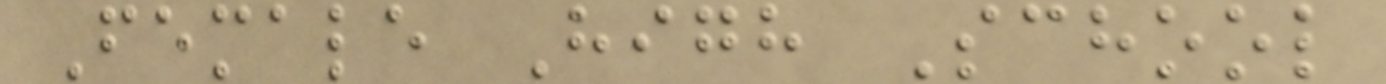Female High School
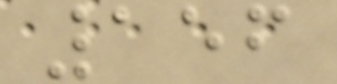156
